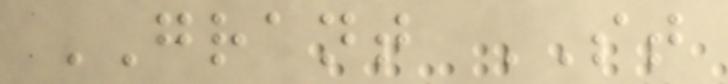GRANT ST
